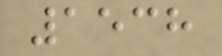1538
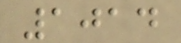1014
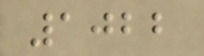1022
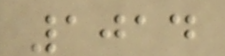1014
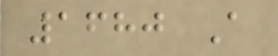1680 A
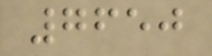7650
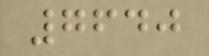7640
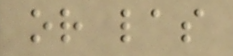or las
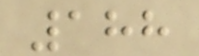188
